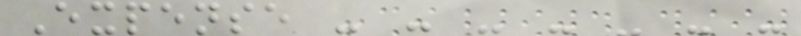Expense - - - - - - -
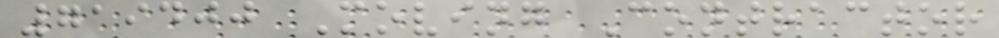719400 Moving Contractor
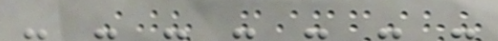- - - - - - -
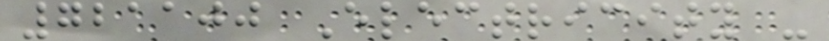721100 Electricity -
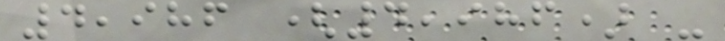4,986 (4,986) -
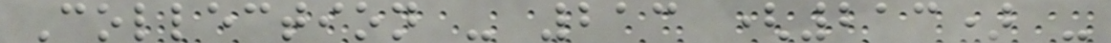Collection - 213 (213) -
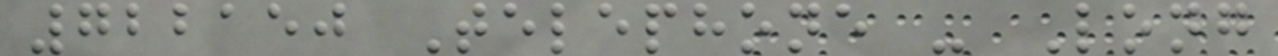722150 Telephone - Long
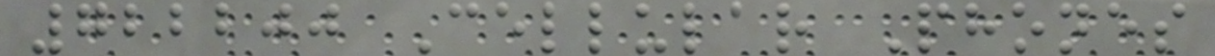722200 Cellular Phones
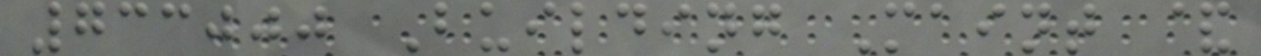733000 Building Maint &
